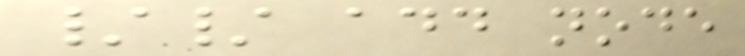// add node
